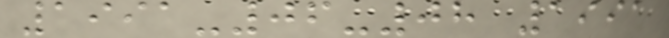1991-06-08 1991
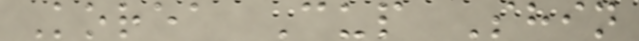Korea Cup Shin
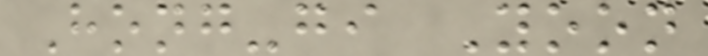Hong-gi Yoon
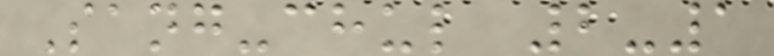Sang-chul 2-1
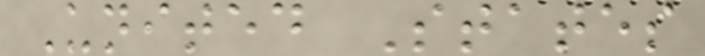United States
